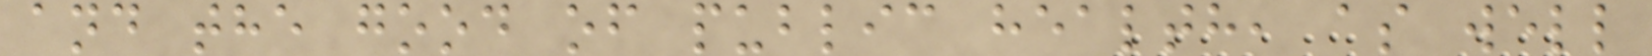and the good of public health, as well
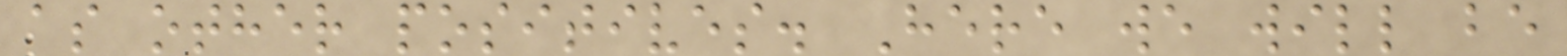as other positives. Here we will be
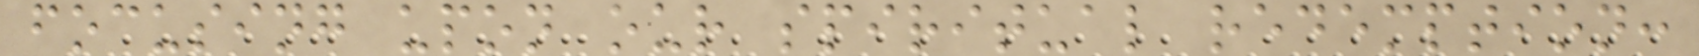focusing upon our spiritual redemption:
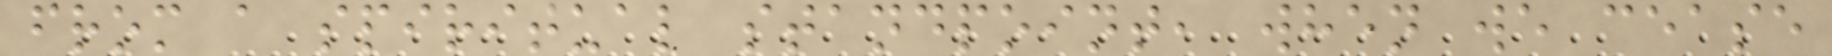from a spiritual standpoint, when we cease
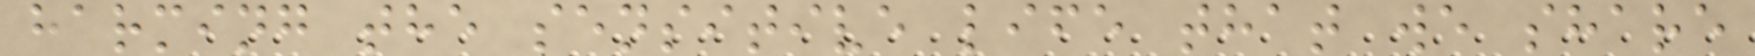harming the sensitive life that we share
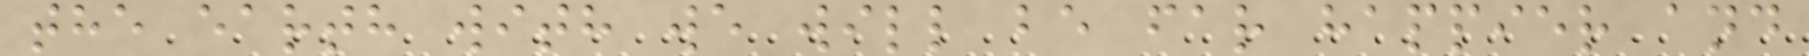the earth with we will be far happier and
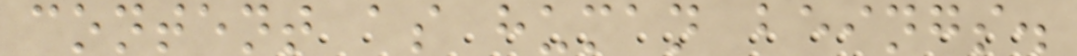content as human beings.
